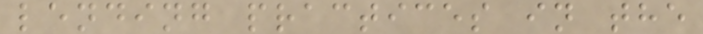lending practices in the
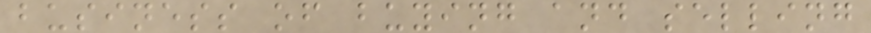business of buying and selling
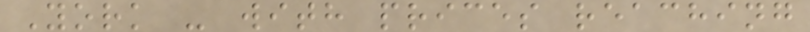York - with prices reaching
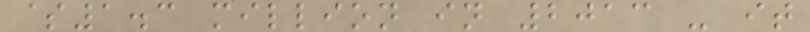$1.3 million in 2013 - it
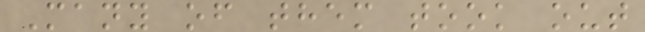Many of them took out
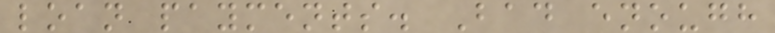loan payments. Bad enough
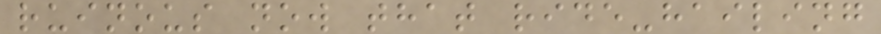ruinous now that ride-hailing
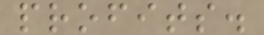profits.
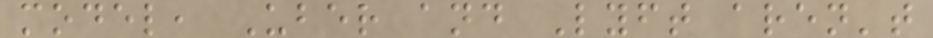model, Uber and Lyft aren't
